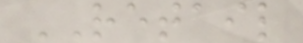RETAIL
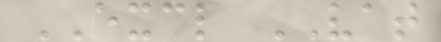EXCL VAT
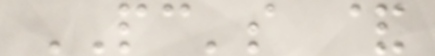PC's &
